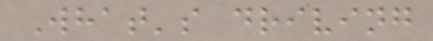What's driving
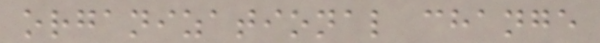organizational change
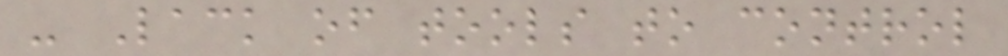- Lack of tools to control
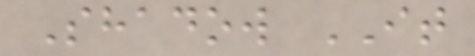Shadow IT
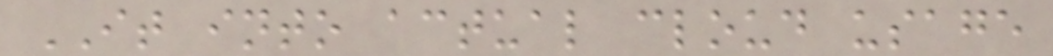IT into actual cloud usage
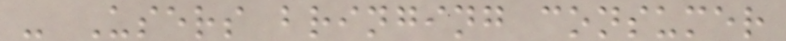- Users bringing consumer
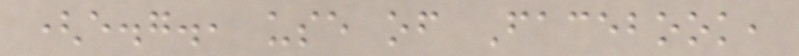(e.g., use of Facebook,
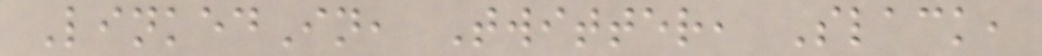LinkedIn, Twitter, Slack,
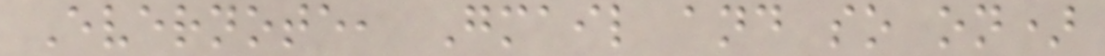Evernote, Gmail and so on)
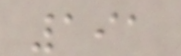191
